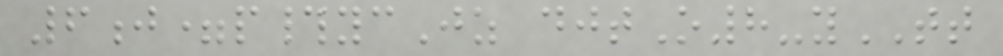6j=p#ycJz djtO8-yTT
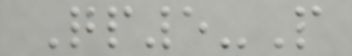Qp5-P
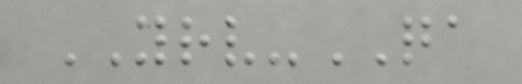YRV-QA
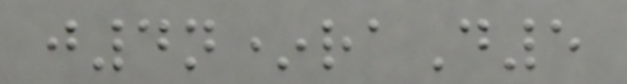j4n*raD5
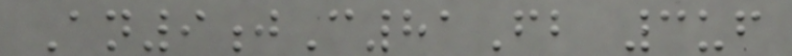An9jC81Fb 3uf
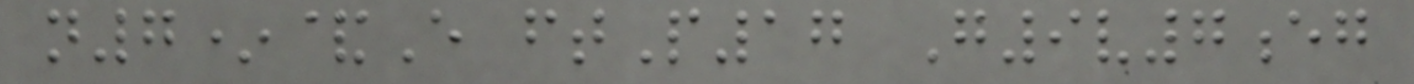n7*&E ftP17 G9v7eg
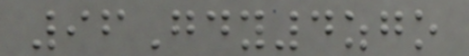96Gdy4zgo
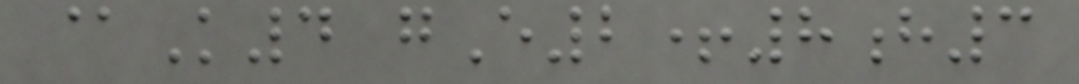@K4 gE2+8h3
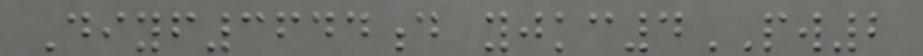Diyf3644d yjkc4PW2
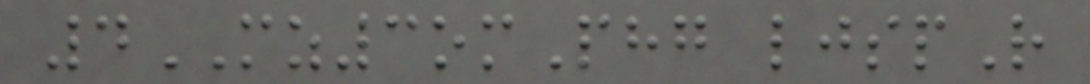4MZ3omPhg ljspR
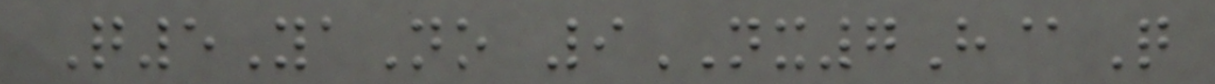Q5YaNo 9NX7H@Q
